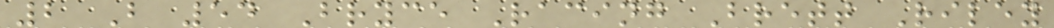2 B 54 Bryce Racing Brett Riley
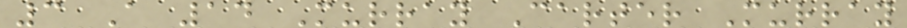3 A 14 Murray Carter Murray
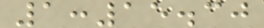1:15.30
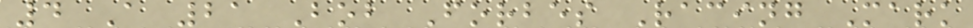4 A 21 Bob Forbes Racing Mark
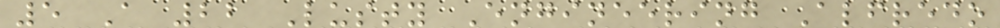5 A 22 Lusty Engineering Alfredo
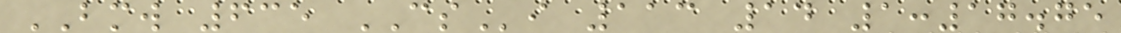BMW 635 CSi 113 14 1:17.75
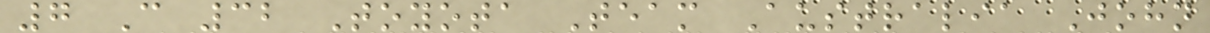7 C 32 Toyota Team Australia John
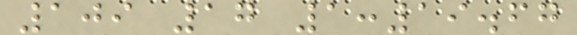109 17 1:19.67
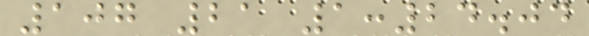107 21 1:24.04
